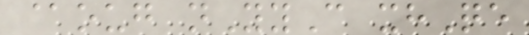@oug nYyC xhQe
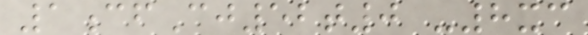1cfCj52t0 -8xc
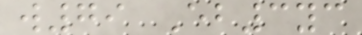w79 Eb3yc
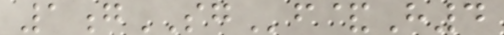1gSGf&H4
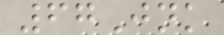67Jnk
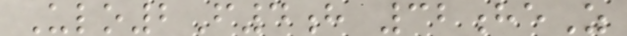Ulo2F4h 32heZ
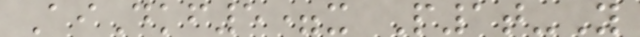AiDkf5=x P1t-Y
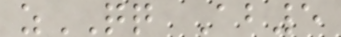zQQ Ab5
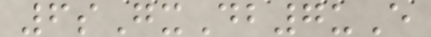6sGxDb7uE
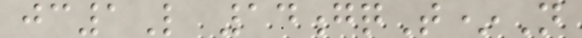jc1L 14gqT*N
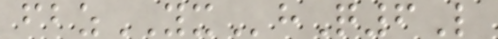fbzYXhQ6L
